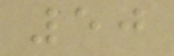50
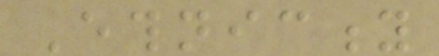Ethnicity
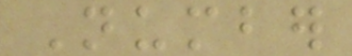Number
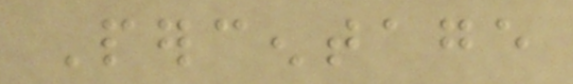Percentage
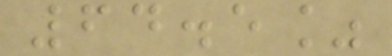64.5%
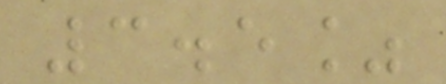3.5%
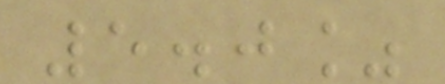5.0%
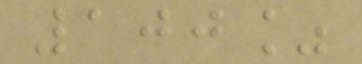100%
